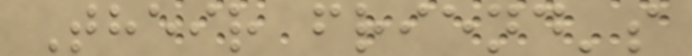Their friend's
